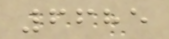6685
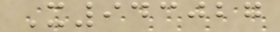X943027
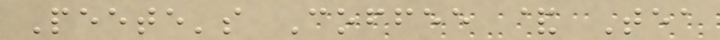Peete's Coffee & Tea
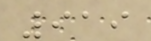919
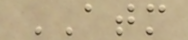ATM
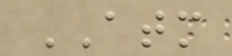ATM
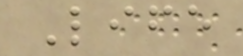Life
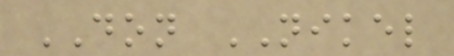DON NIKEL
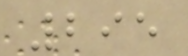295
